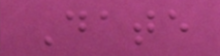Date
